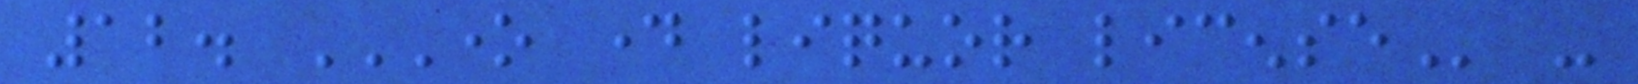12. ONE DAY LIQUOR LICENSE -
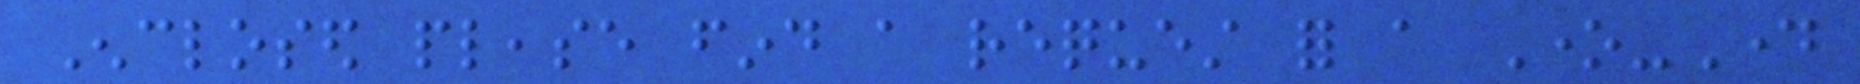Enclosed please find a request for a One-Day
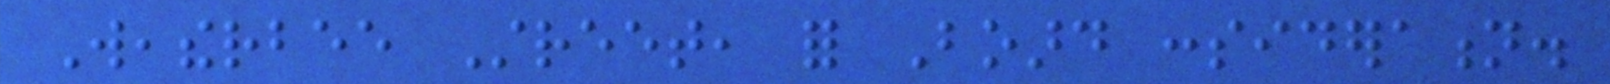Weatherbee Street, for Board consideration.
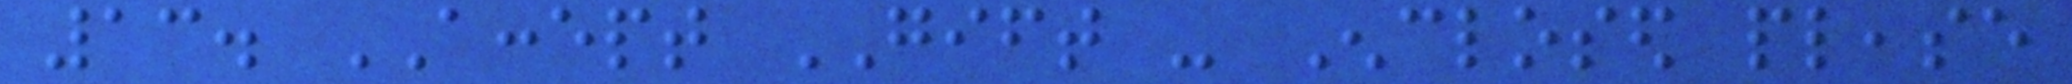13. ACCEPT GIFT - Enclosed please
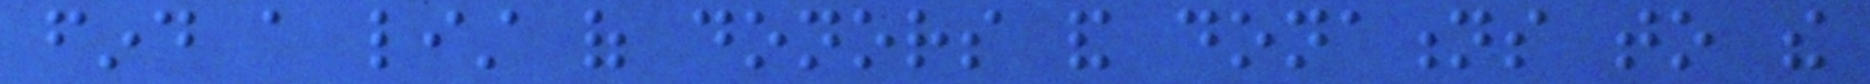find a list of donors and donations to the
